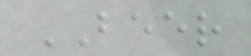BEER
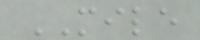MILE
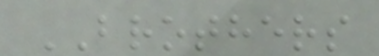BROTHERS
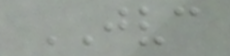JVC
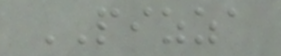PIZZA
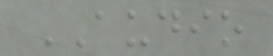AUDIO
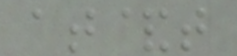at&t
